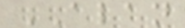ALAN
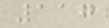117
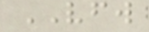VFW
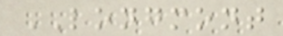LONGMONT
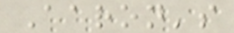Aaron's
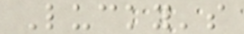Lucky's
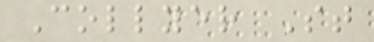Collyer St
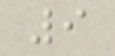9
